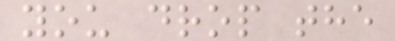you drop the
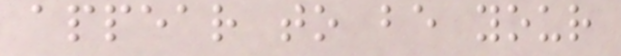appear to be your
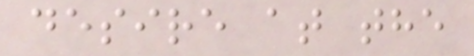desire at the
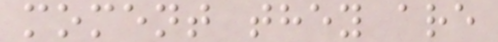moment they are
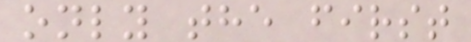only the first
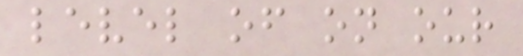level of on our
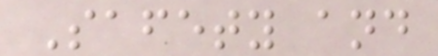Safety and
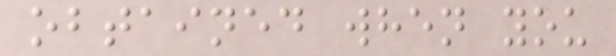obtained when you
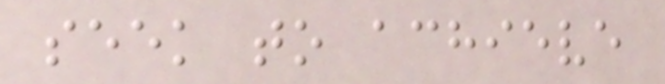seek to achieve
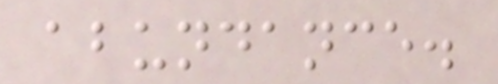abundance.
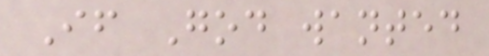If God wanted
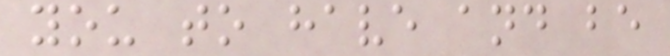you to have and be
